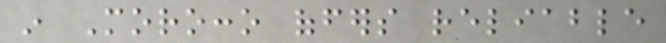in Morocco offers reliable
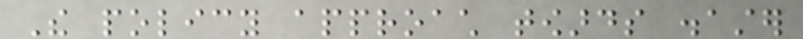The policy approach towards disaster
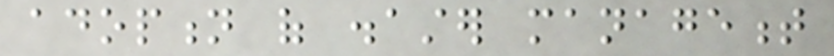adoption of disaster management
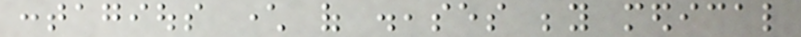contagious character of diseases beyond medical
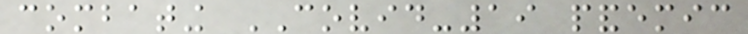combating COVID-19 pandemic
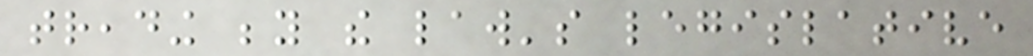treading beyond the law's legislative
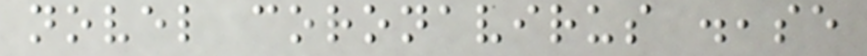novel coronavirus disease
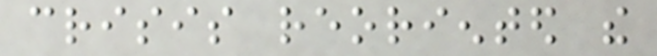crisis reoriented the
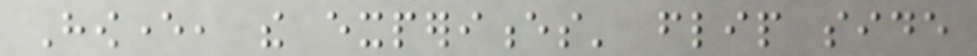However, the experiences' flip side
